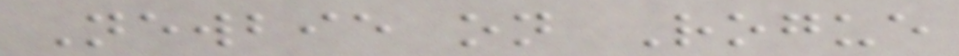Newbie on Rogue
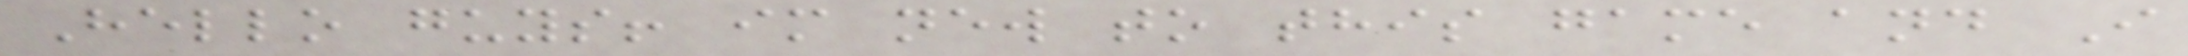Hello guys! im new to this game and I
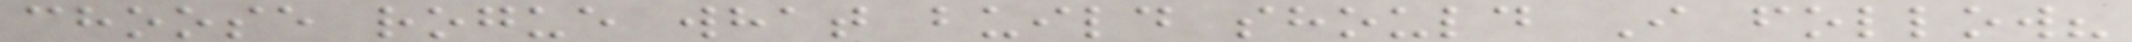choose rogue what build should I follow?
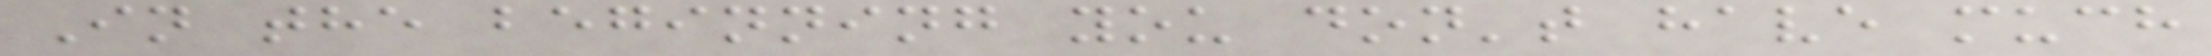In the beginning you don't have much
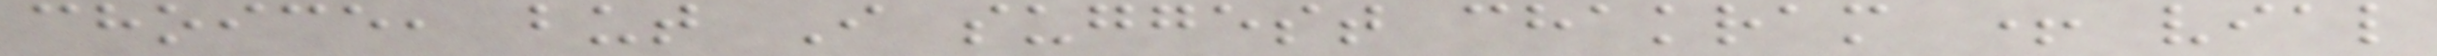choice, but I suggest chakram + vial
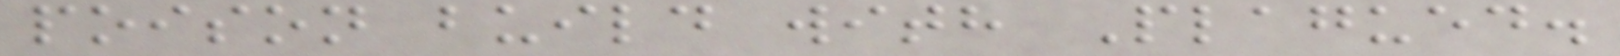poison build with Plagued.
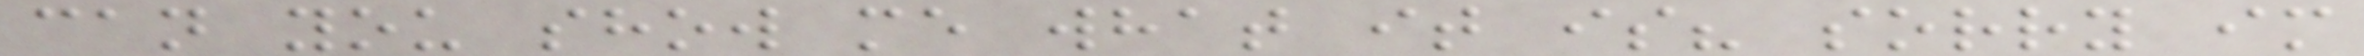can you show me what it is? sorry im
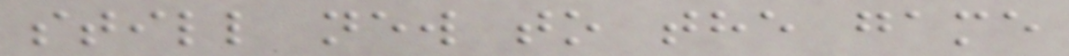still new to the game
